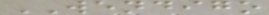WENDIGO
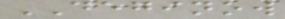DEGINOW
